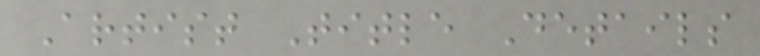Artist Title Details
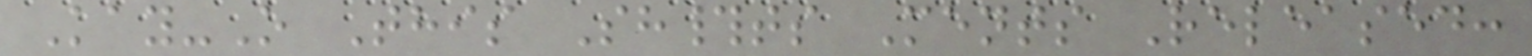Kay-O This Sh#ts Ments Released:
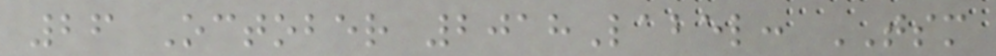26 October 2018Label: TSM
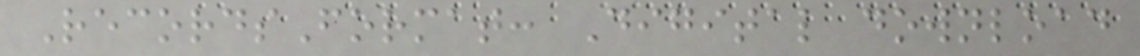RecordsFormat: Digital download
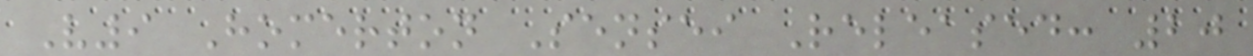V9 Homerton Sensei Released: 20
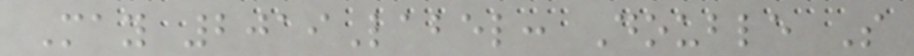May 2019Label: Double S
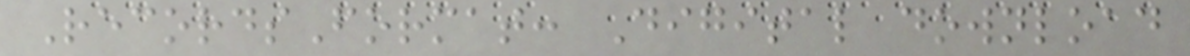RecordsFormat: Digital download
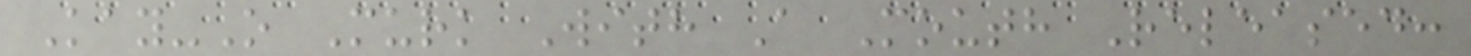Kay-O Murk With A Mouth Released:
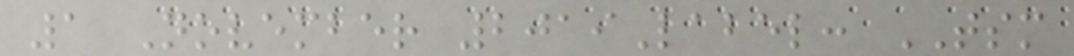1 November 2019Label: TSM
